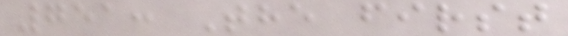751: The first
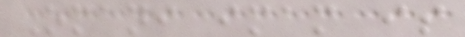Omani imam is
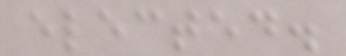elected.
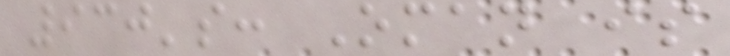930's: Oman is
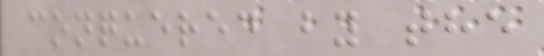conquered by the
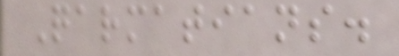Qarmatians.
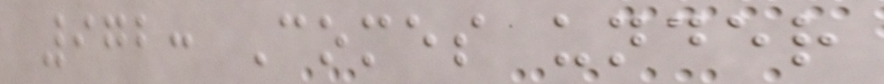972: Comes under
